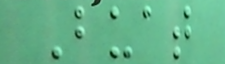Buat
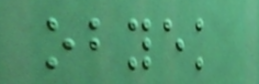obyek
